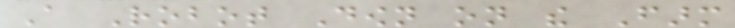A Robot Down on the Farm
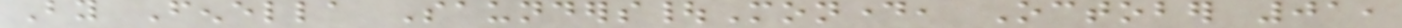By Fenella Saunders|Monday, October 01,
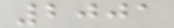2001
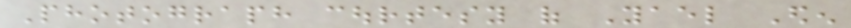Photograph courtesy of Yael Eden
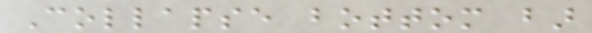Collapse bottom bar
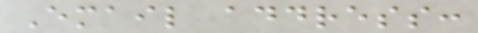Email address:
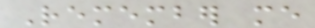Remember me
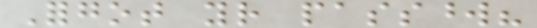Forgot your password?
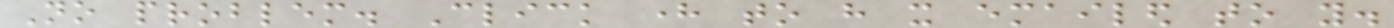No problem. Click here to have it emailed to you.
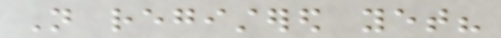Not registered yet?
